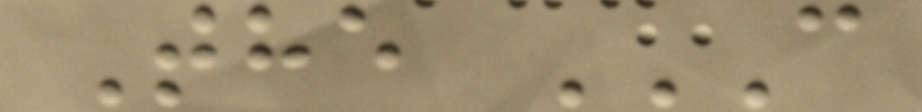The C
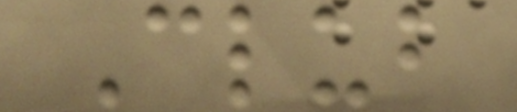Club
